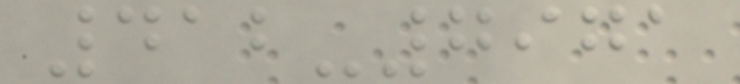412-7971
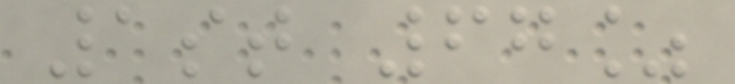1st 67%
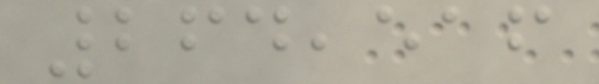264,516
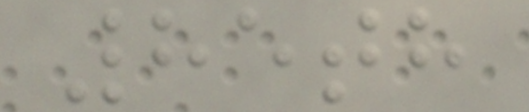85th
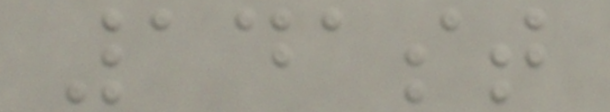141st
